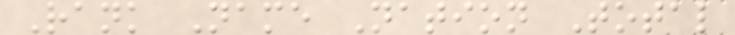Rank Name Nation Total
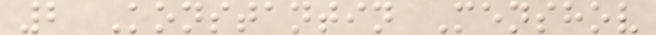2 Konstantin Menshov
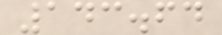143.64
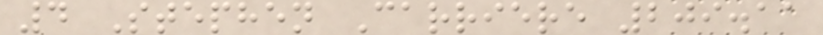4 Stephen Carriere 209.11
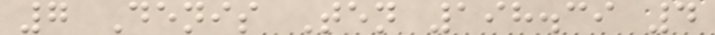7 Denis Ten 198.39 4
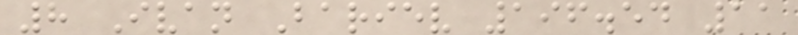8 Ivan Bariev 196.54 11
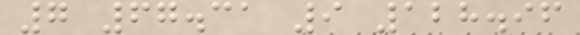7 67.31 9 128.96
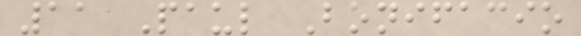11 Paul Bonifacio
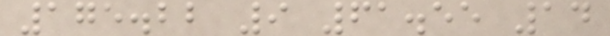175.22 9 61.55 14
